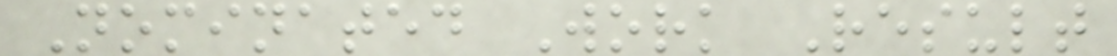Nominated Work Result
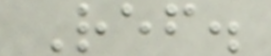Ref.
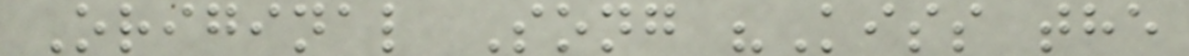Original Song "Kiss the
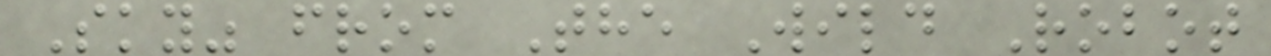Sky" from The Wild Robot
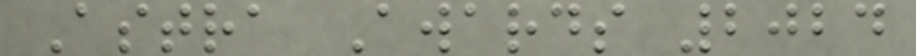Astra Awards 2024
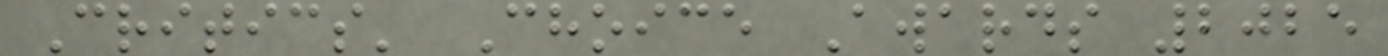Critics' Choice Awards 2025
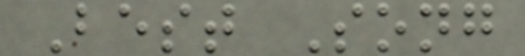Best Song
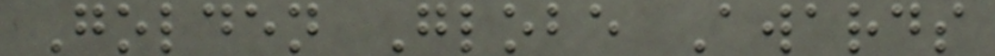Golden Globe Awards
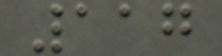117
